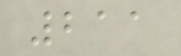211
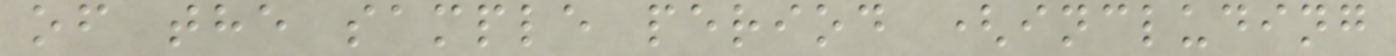of the sample period (including
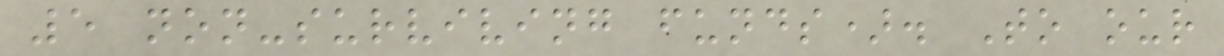5 non-surviving funds). To our
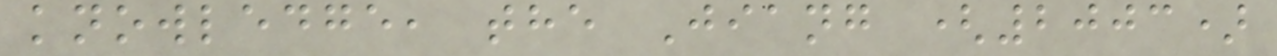knowledge, the Jiang (2003)
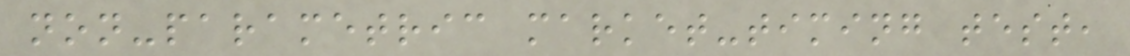non-parametric market-timing test,
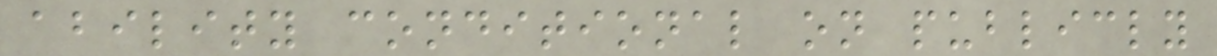ability conditional on publicly
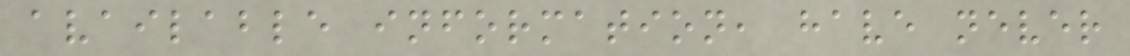available information, have never
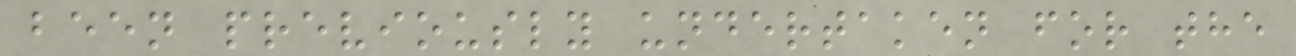been previously undertaken for the
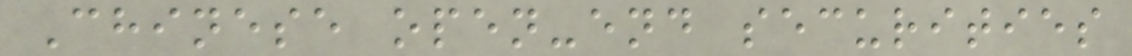Chinese open-end securities
